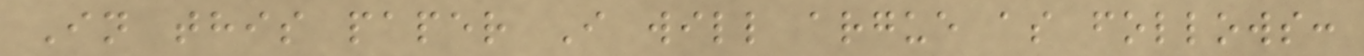In this paper I will argue as follows:
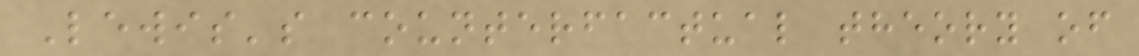Lewis's counterfactual theory of
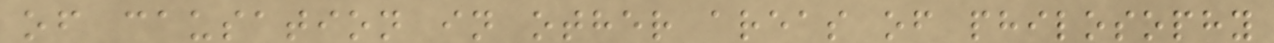of causation in other areas of philosophy
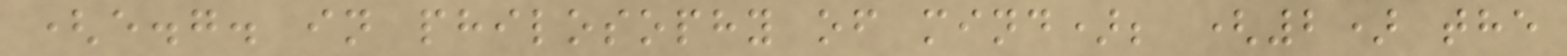(e.g. in philosophy of mind); (2) the
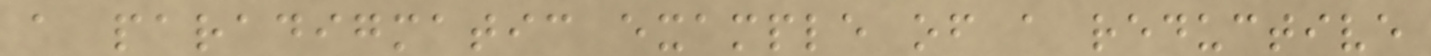a paradigmatic example of a reductive
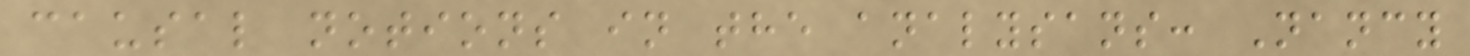causal notions in the analysans: Nancy
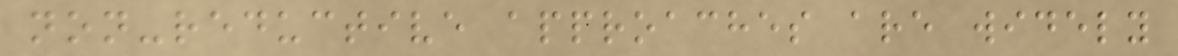non-reductive approaches are widely
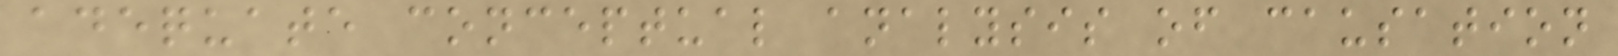adequate conceptual analysis of causation
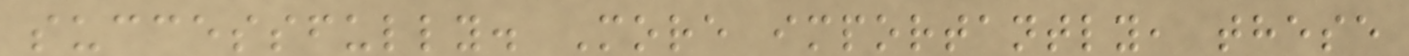successfully. More importantly, these
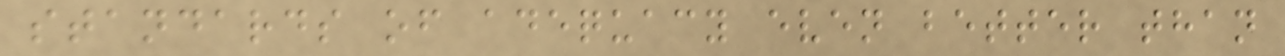standards of adequacy even better than
